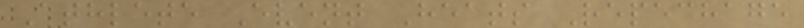Athlete Event Heats Repechage
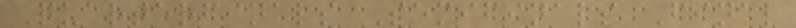Quarterfinals Semifinals Final
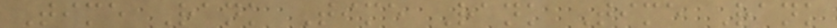Time Rank Time Rank Time Rank
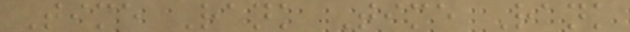Time Rank Time Rank
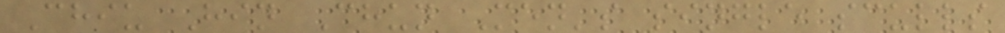Chiu Hin Chun Men's single sculls
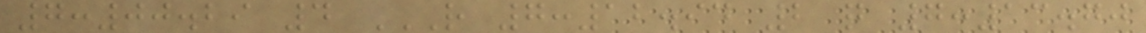7:00.29 4 R 7:12.94 2 Q 7:13.70
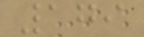179
